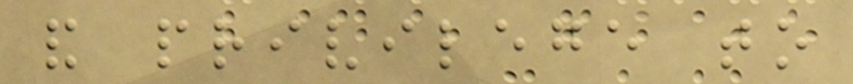and privilege to
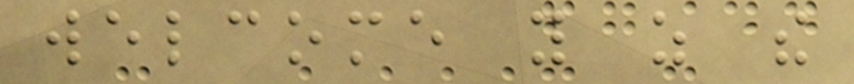welcome you as the
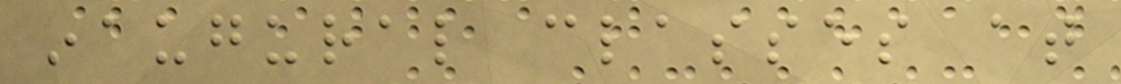inaugural classes at
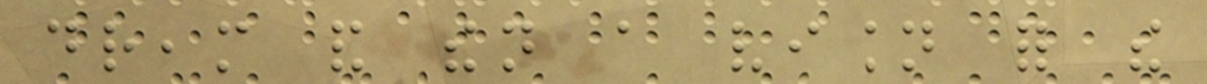dream and then a vision for the
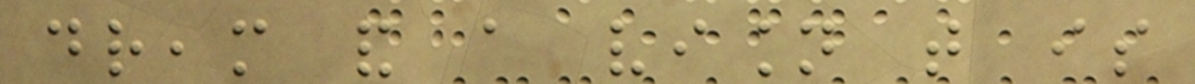dream and a vision that is
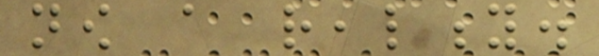now a reality.
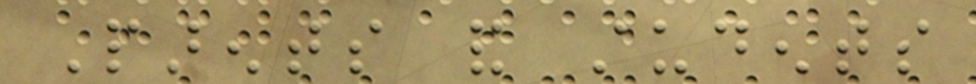Parents and students
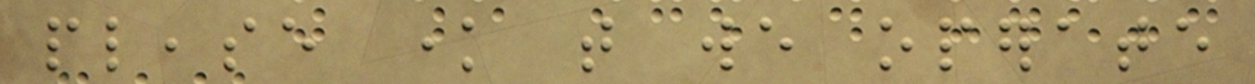please know that we operate
